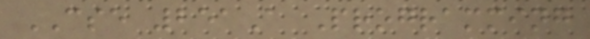CSE 251A Programming
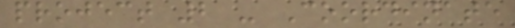project 2 - Coordinate
